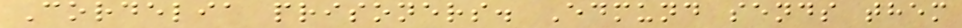Cordelia prisoners. Edmund sends them
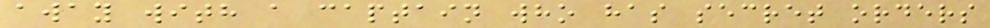away with a captain who has secret orders
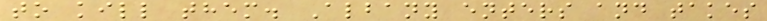to kill them. Albany enters and takes
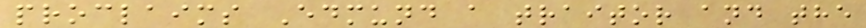proclaims Edmund a traitor and the
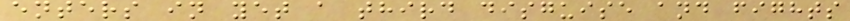enters in yet a third disguise and fights
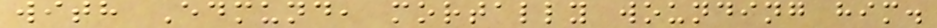with Edmund, mortally wounding him.
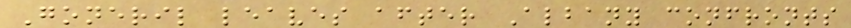Goneril leaves after Albany confronts
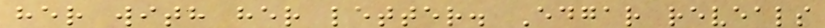her with her letter. Edgar reveals
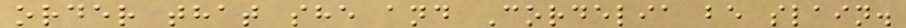order that she and Cordelia be slain.
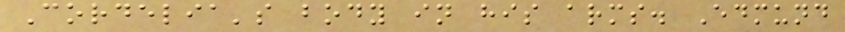Cordelia's body in his arms. Edmund
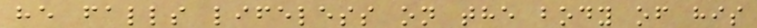he falls lifeless on the body of his
